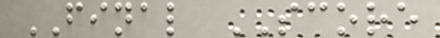FINAL SCORE
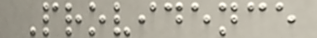Providence
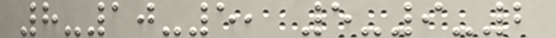8-10-5, 5-9-2
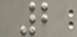2
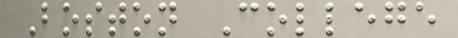Boston College
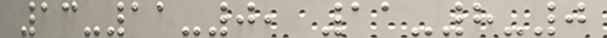13-11-0, 11-8-0
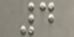4
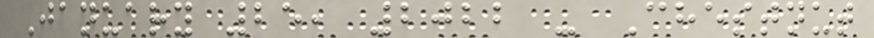January 25, 2022 - Chestnut
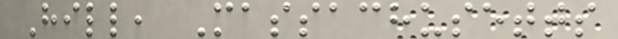Hill, Massachusetts
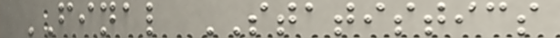FINAL STATISTICS
